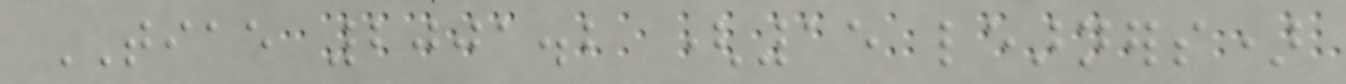TIAE 2001.2 (15 learners)
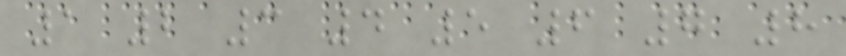1 2 3 4 5 6 7 8
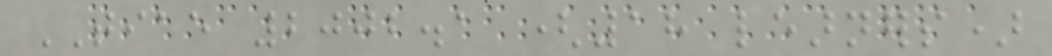TIAE 2002.1 (18 learners)
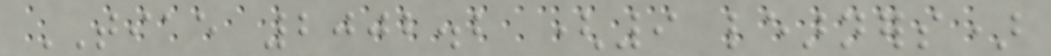TIAE 2002.2 (9 learners)
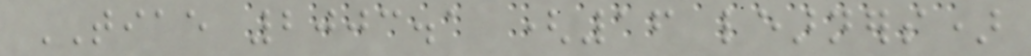TIAE 2003.1 (16 learners)
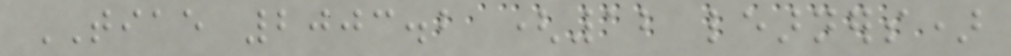TIAE 2003.2 (12 learners)
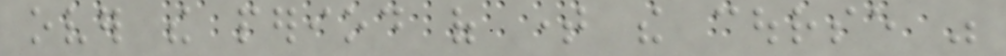over the period of time the course was
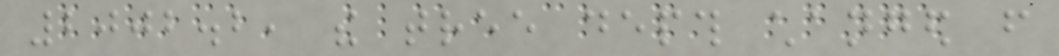2002.2, the tree depth changed from
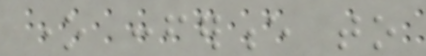one conference to
